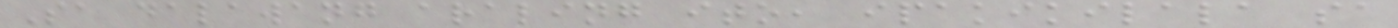Sa dalawang araling ito, ipakikilala sa
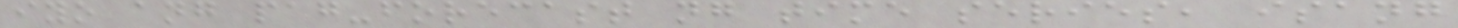iyo ang pag-forecast ng time series, isang
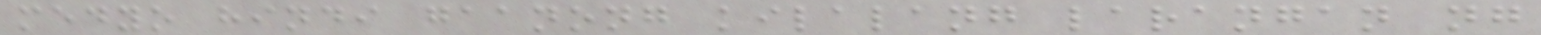medyo hindi gaanong kilalang larangan ng
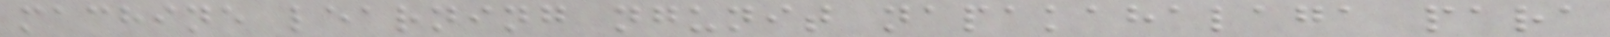machine learning ngunit napakahalaga para
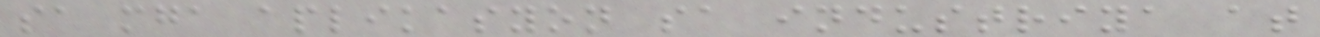sa mga aplikasyon sa industriya at
